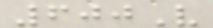600V
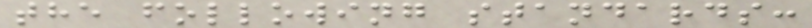the following standards:
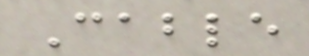Cable
